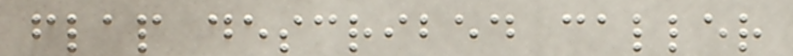flap described caller
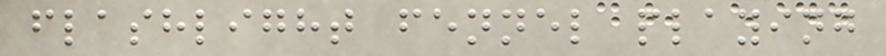flashlight fennel playing
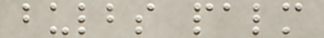bulbs palm
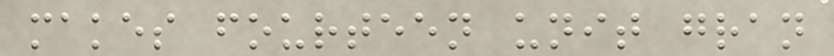makes fourteen unit gran
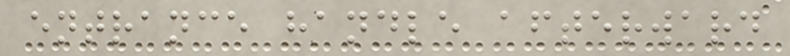entrance handle afterward
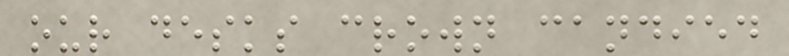our desks crown candied
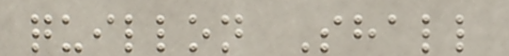quillon Shall
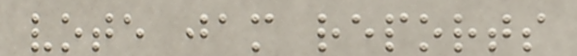vote jam reports
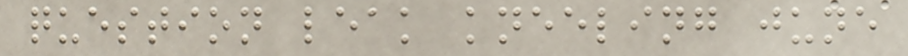question leak kneeling june
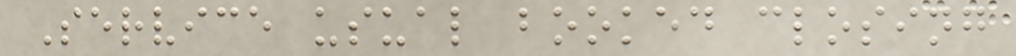Service usual booked closing
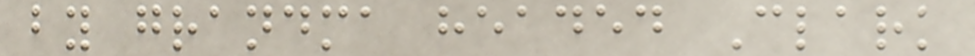by grandma headed Clark
